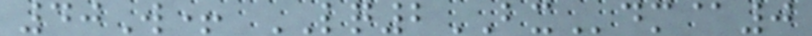40W+ LQ2BXdm@0
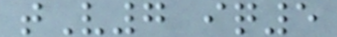tV7 iq5
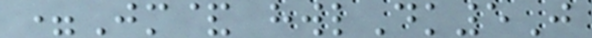=Jm& hwlDk5J
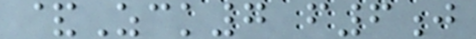&Zck7 f6j
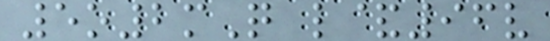5o2mQ l&96v
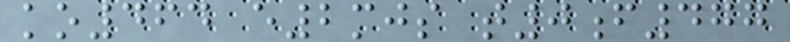ko464 e2mjs t0f477
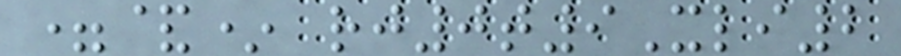=&* rj0t9Xli2
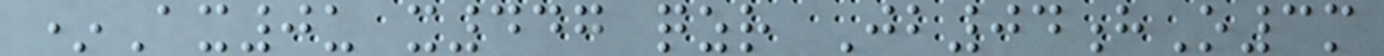*Ax0u x447 qzr Jb04hO3m
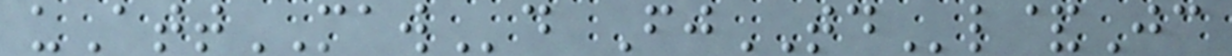uAttMAWd FjTDl&Jc
